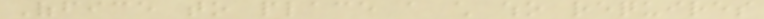Office to place a child who requires
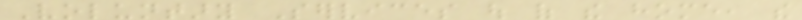Voluntary Services out of the home, the
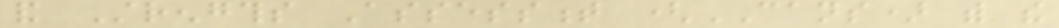and Strengths Assessment (CANS) with the
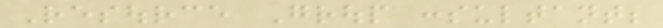Resource Group consultant;
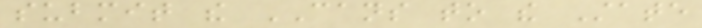submit the CANS to the State
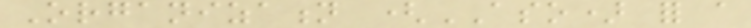Organization (ASO) for a
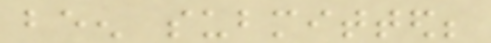been submitted;
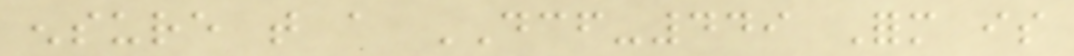ensure that a DCF-449 Form is
